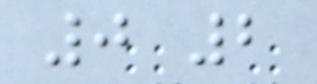0 2
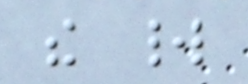the world
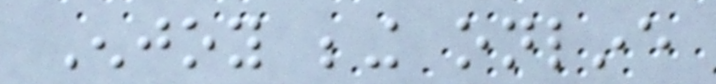Enjoy being online
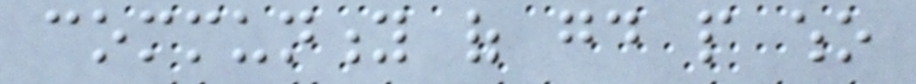community of good people who
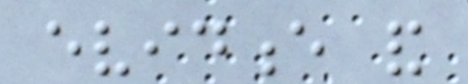evidence and
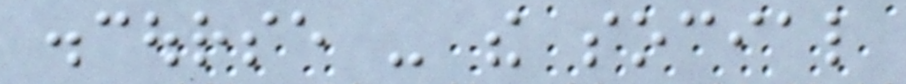discourse - the social
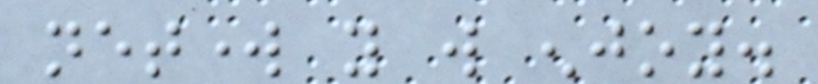network you will enjoy.
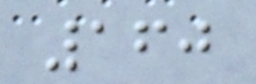160
